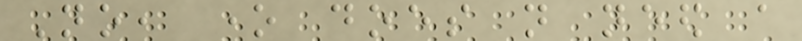No, one does not need a
